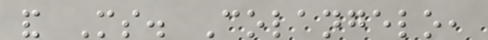and Ms. Colangelo,
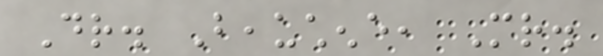Dr. Beauchene, Mr.
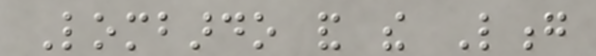Lombardo and the Long
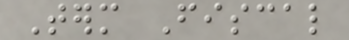Term Fiscal
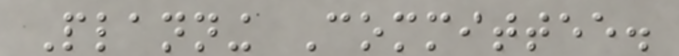Planning Committee.
